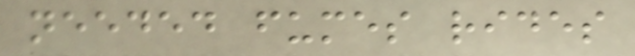needed fumes rides
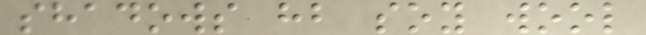shadows hb soy wool
